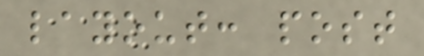layout: post
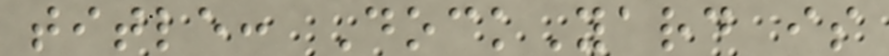title: DockYard is
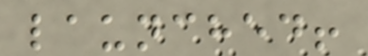launched!
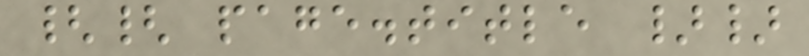{{ page.title }}
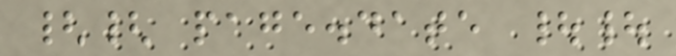{{ page.date ||
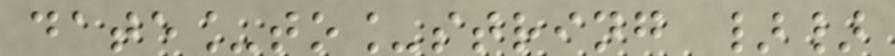date_to_string }}
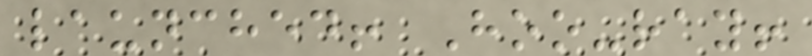launched! Hoo-ray!
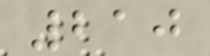210
